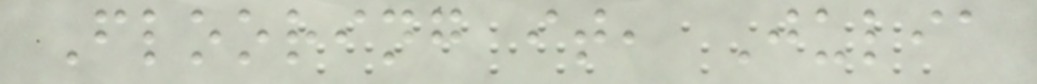Flooring it, Julia
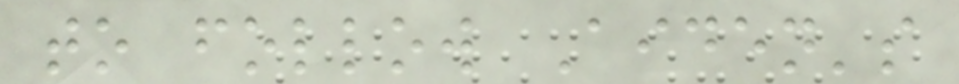to follow Aiden's
